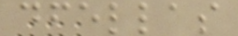dfellas
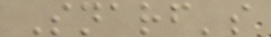Snarf's
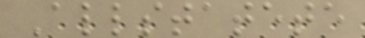Allstatete
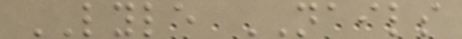LYLE NAILS
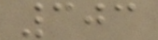303
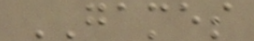GAMES
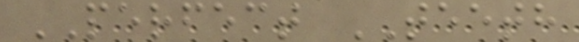PERFECT TEETH
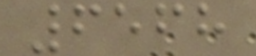6568
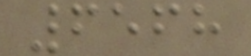6568
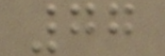77
